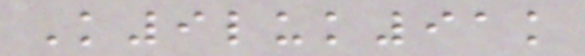K9luk91k
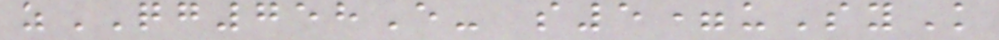zQG758E- s5=uSyK
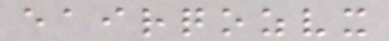eairqozvx
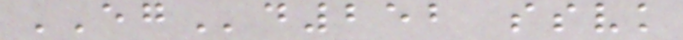EGd252 ssvk
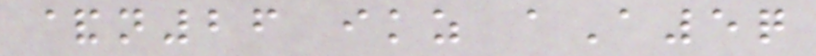&n26 ikz aA5q
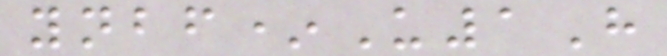ynbf*U1H
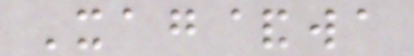Xag&wa
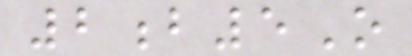2b5O
